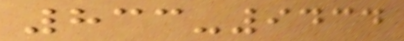833-9434
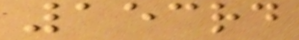153rd
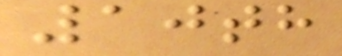10th
